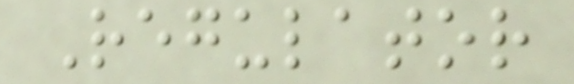Regulator
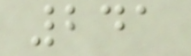241
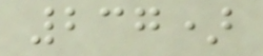237)
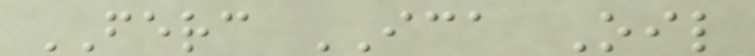FERC ICA Oil
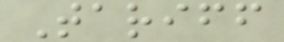Tariff
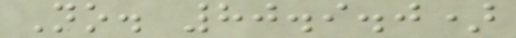No. 80.9.0)
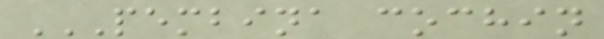PEMBINA COCHIN
